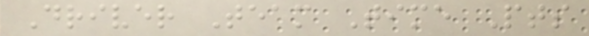Driver Team Time Pts
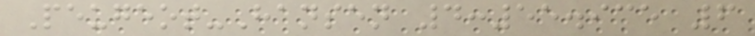Peugeot-Hansen 4:55.935 6
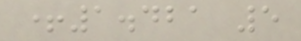+1.421 5
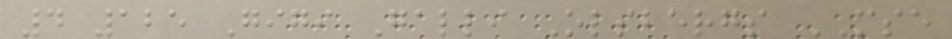4 125 Gigi Galli Olsbergs MSE
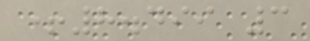+8.499 3
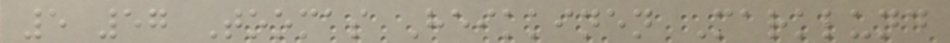5 57 Toomas Heikkinen Marklund
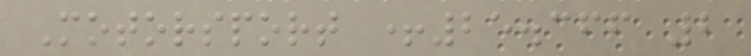Motorsport +25.366 2
